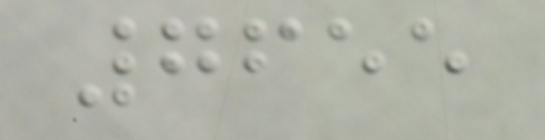7655
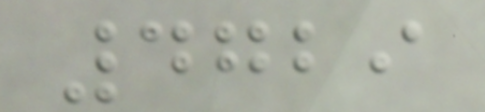4729
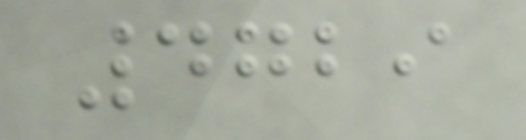4729
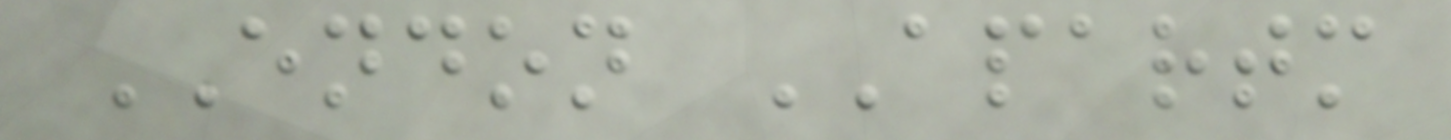ENDON APARTM
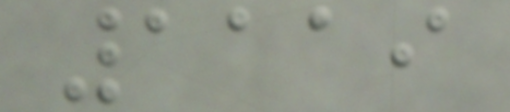1119
